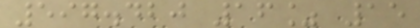597.420 16% 15
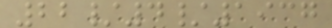22/4/1937
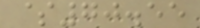$70.55
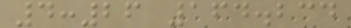4:26 164.234
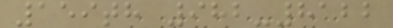159th 982-8122
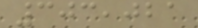303,021
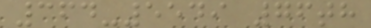364-5549 76th
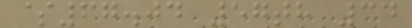$67.04 57th 34
